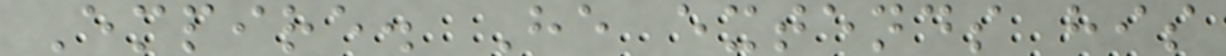Empire. He extends his
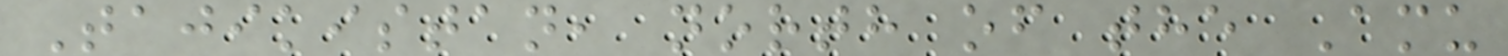Tajikistan, north of the Amu
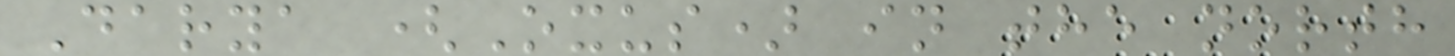Darya (Oxus) in the north
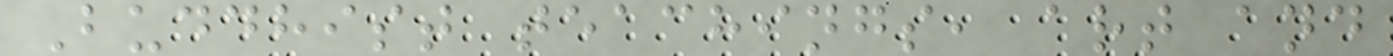Buddhist teachings, art and
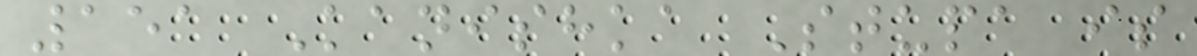151 Kanishka Stupa is
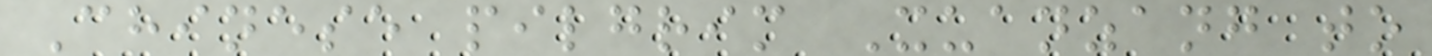Chinese pilgrim Xuanzang to
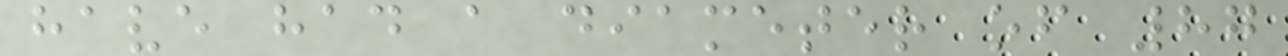have had a diameter of 87
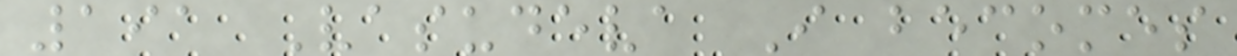191 Vasudeva I becomes
